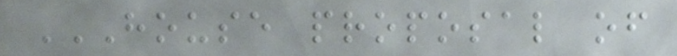HOUSE PROPOSAL OF
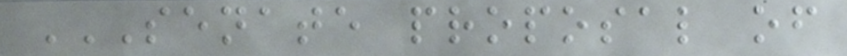SENATE PROPOSAL OF
